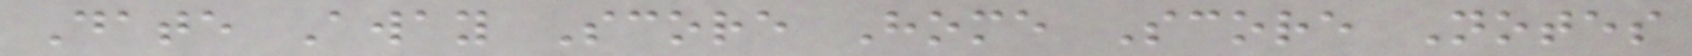Date Away Score Home Score Notes
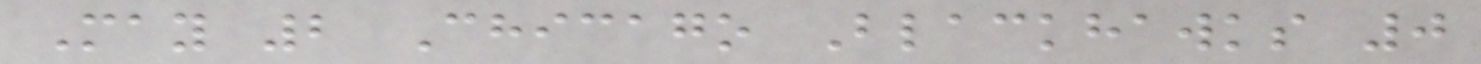May 2 Chicago Blackhawks 0
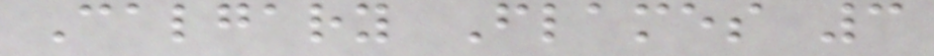Calgary Flames 3
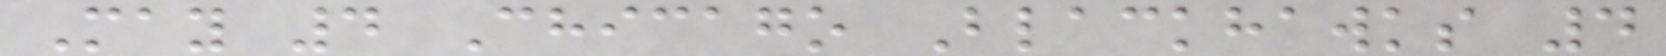May 4 Chicago Blackhawks 4
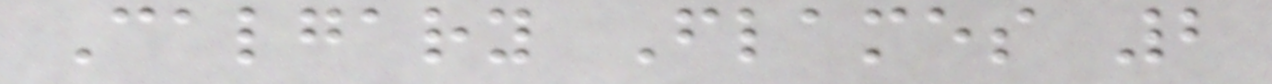Calgary Flames 2
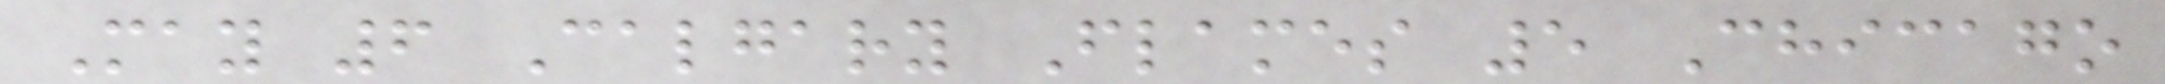May 6 Calgary Flames 5 Chicago
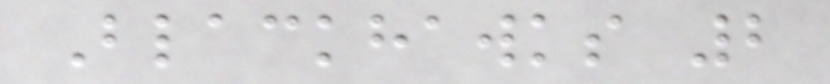Blackhawks 2
